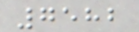7582
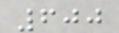600
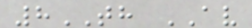8TH AV
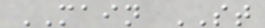MAIN ST
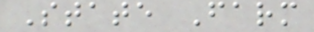State Farm
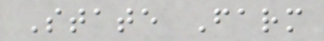State Farm
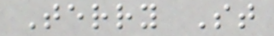Terry St
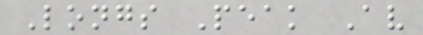Longs Peak Av
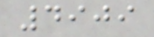4909
